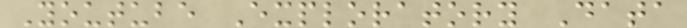Youtube Exploratory Data
